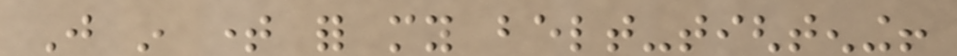Just in time for my belt-tightening!
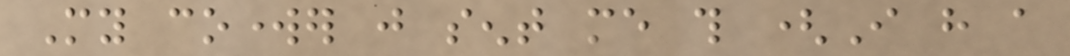My coworker just sent me this (I have a
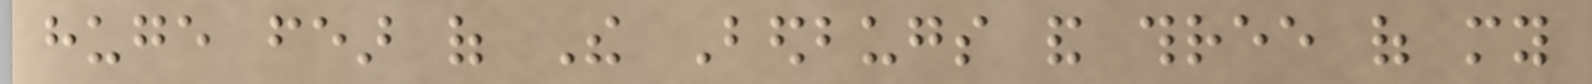huge fear of The Bedbugs and three of my
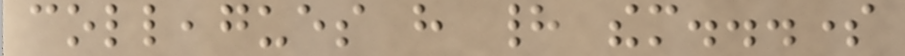colleagues have had them...some
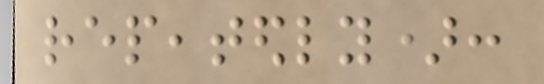repeatedly):
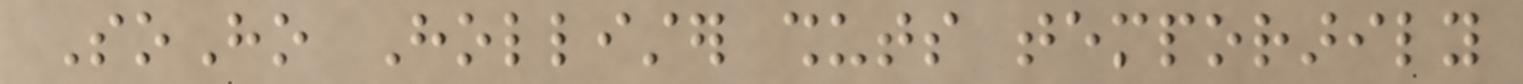SoHo Hollister shuts temporarily
